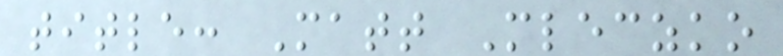title: Matt Mleczko
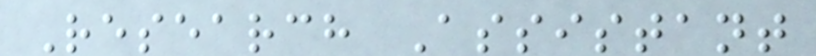Research Assistant
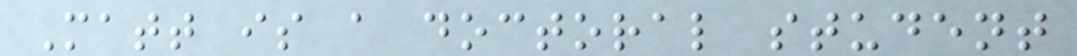Matt is a doctoral student
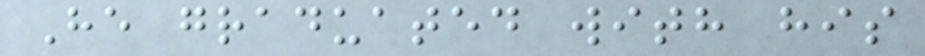He graduated with his
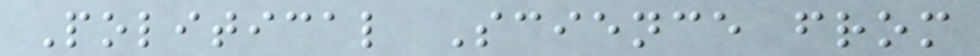Political Science from
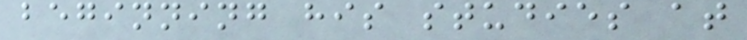beginning his studies at
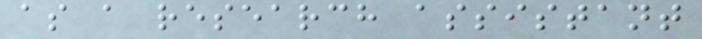as a research assistant
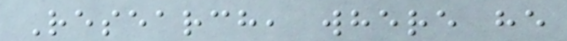Research, where he
